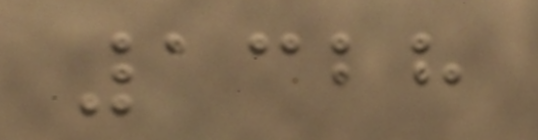1328
